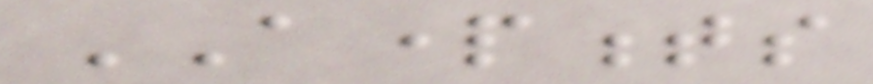APARTMENTS
